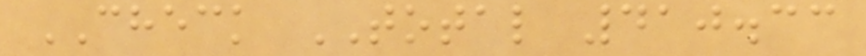CHECK TOTAL 410.33
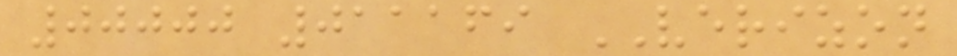00000 011169 VERIZON
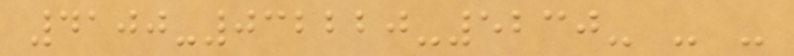4100-032220-5230- - -
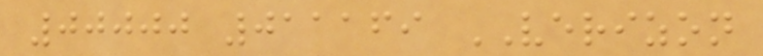00000 011169 VERIZON
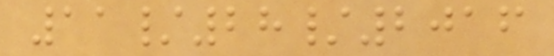11/28/2016
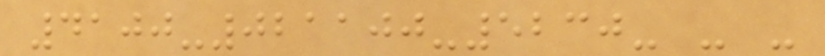4100-021100-5230- - -
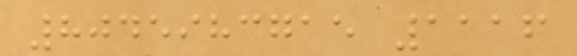8045983715 1116
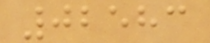02583
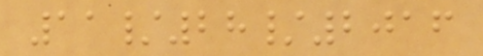11/28/2016
